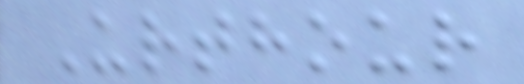Urthour
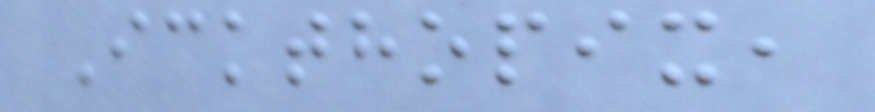Ickthopix,
